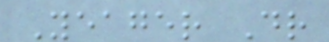Yeager Dr
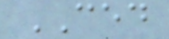CED
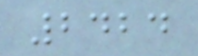2424
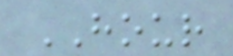HOUR
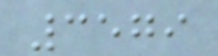3579
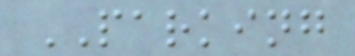PARKING
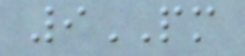9PM
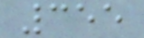355
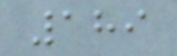189
